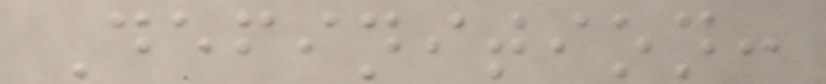Definition:
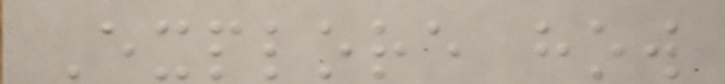Explore how
